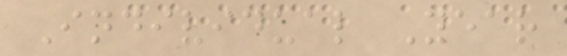Individual Year
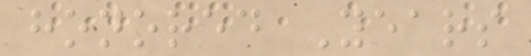honored Years
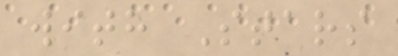with Stars
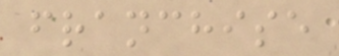franchise
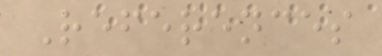References
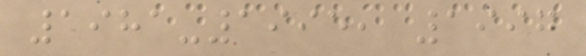1981-1995, 1997
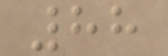88
